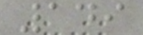149
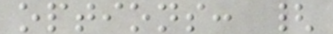options: {
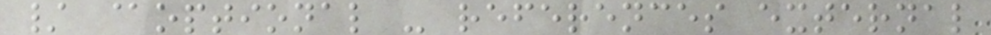/ @optional - references external
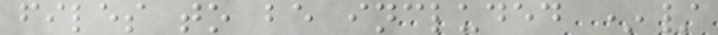files to be included */
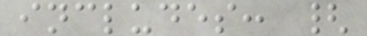includes: {
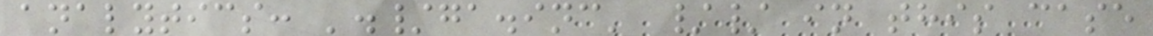analytics: './ga.inc' // in this case
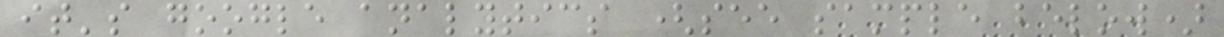it's google analytics (see sample below)
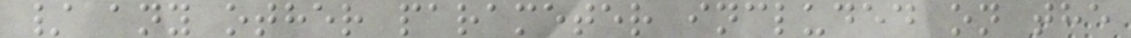/ any other parameter included on the
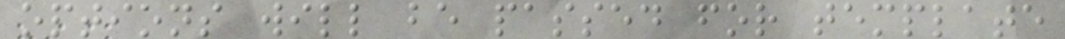options will be passed for template
